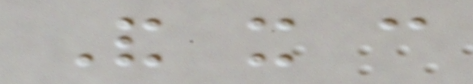And it can
